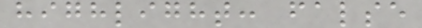highlight: false
